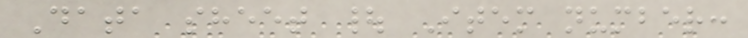Data sheet | Item number:
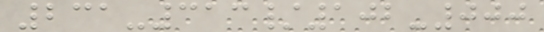231-313/102-000
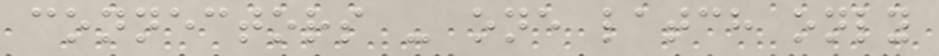connectors - one latch only
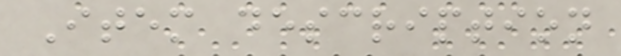Item description
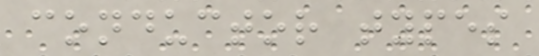conductor types
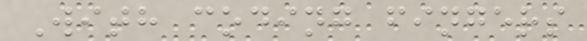With coding fingers
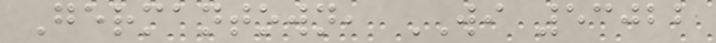Germantown, WI 53022
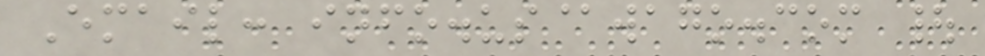Email: info.us@wago.com |
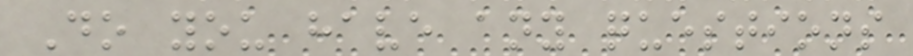Do you have any questions
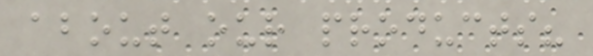about our products?
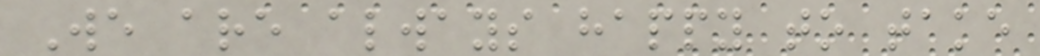We are always happy to take
